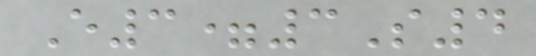E3=3S4
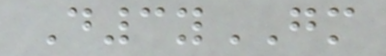D3yGM
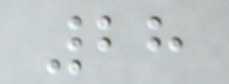28
